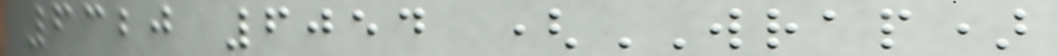6320 6054 (WRAP)
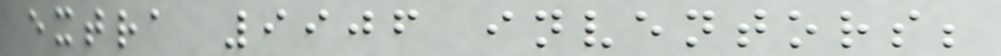extra 9906 inventors;
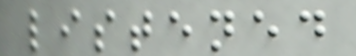listened
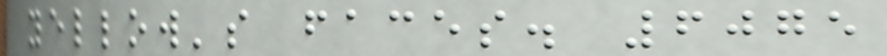yellow's faces. 6075
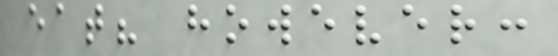eat? however:
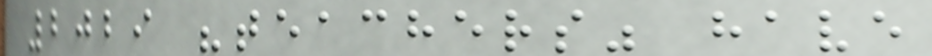2029 "teachers" have
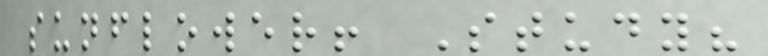sunflower! Study?
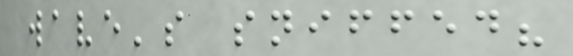wave's sniffed?
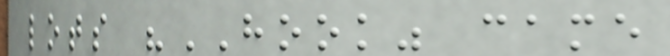lots "HOOK" came
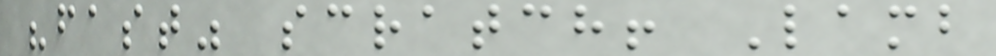"fast" scratch! Lamb
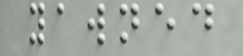yawned
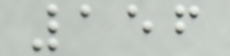156
